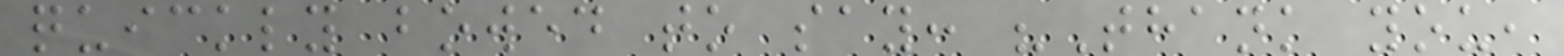quickly bowed to say: "Thank you,
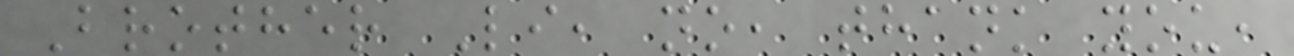Brother Li, no, thank you,
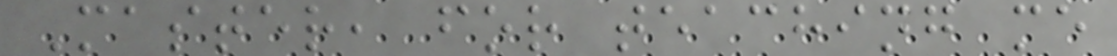Master, for teaching me
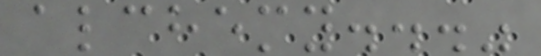alchemy..."
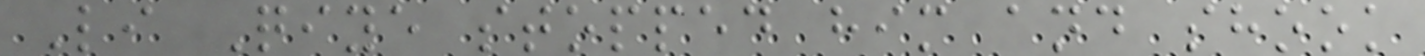Li Qiye stopped him and shook
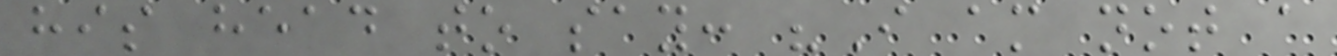his head to say: "I am not a
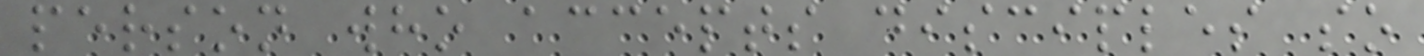person who accepts disciples so
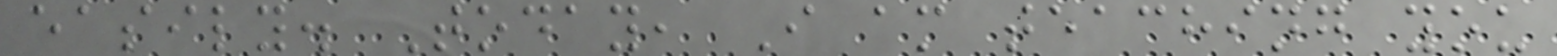easily. Today, I am teaching you
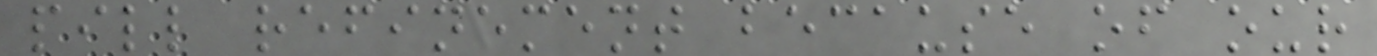pill refinement because of our
